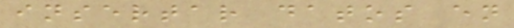insertar datos en
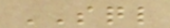SQL
